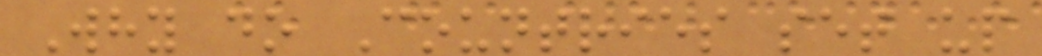Why do Countries set up
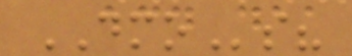DMOs?
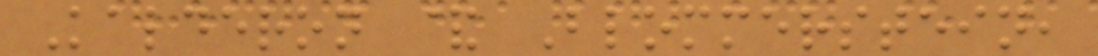Kalderon & Blommerstein,
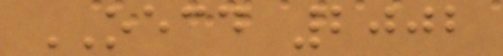OECD 2002
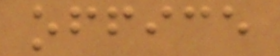office
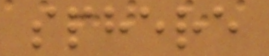sphere
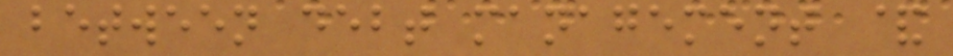between debt management &
